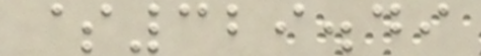$329.49
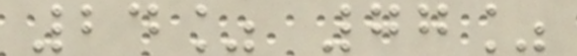24% 77%
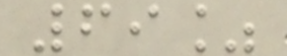69%
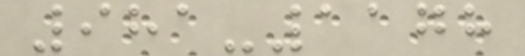981-1178
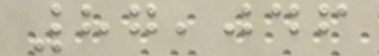87,046
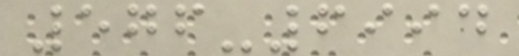576-6994
